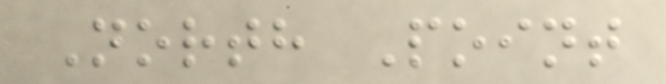North Point
